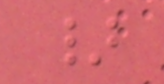}
